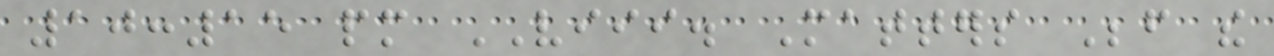10:15 pm VIII. Matters Before the
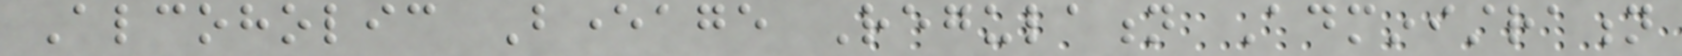Alcoholic Beverage Regulation Administration
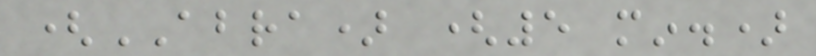(ABRA) (5 min.)
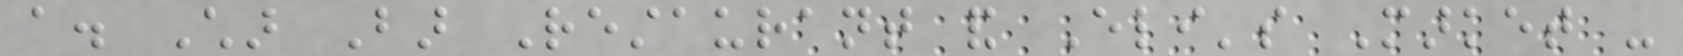a. Char Bar Restaurant and Eli's Market -
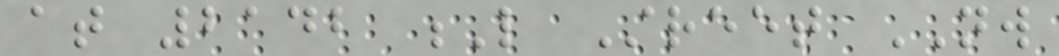at 2142 L Street NW
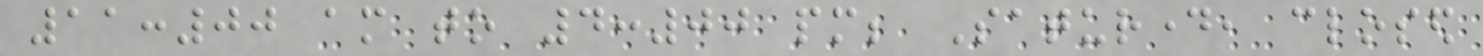11:00 am to 4:00 pm; Saturday, closed
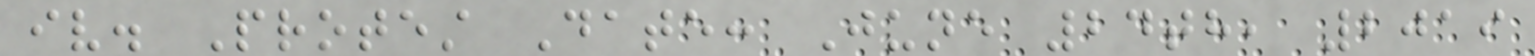iv. Protest Date: June 24th, 2019
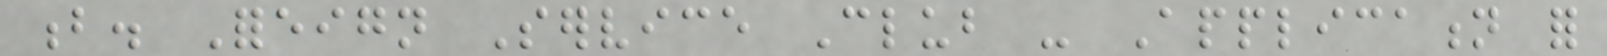b. Foreign Service Club - Application for
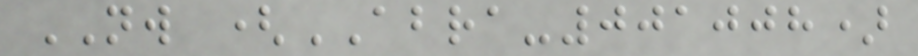NW (ABRA-001008)
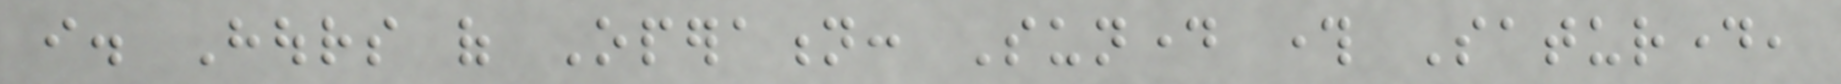i. Hours of Operation: Sunday through Saturday,
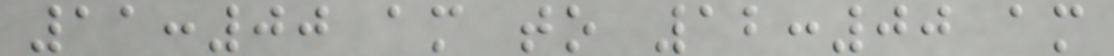11:00 am to 12:00 am
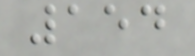154
